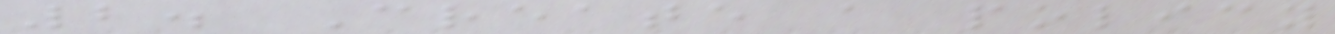2. Create a policy
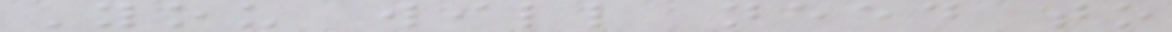You will need to
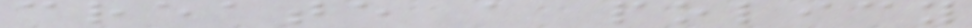create a policy
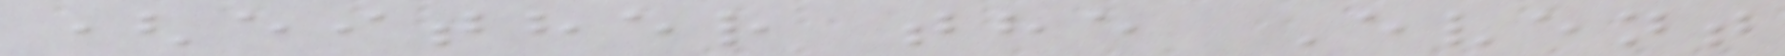(either the Event
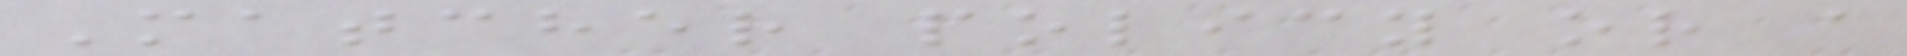Matcher policy or a
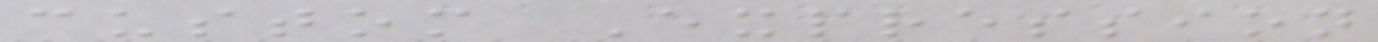custom Expression
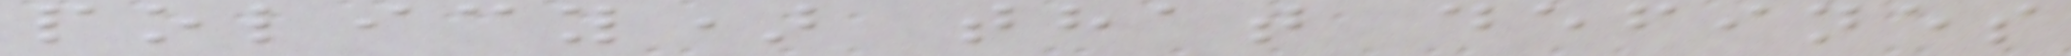policy) that defines
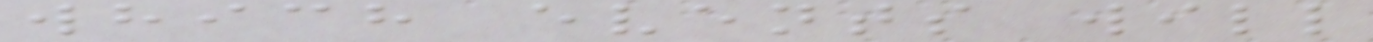which events will
